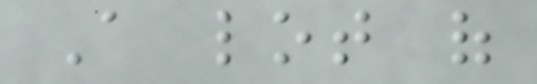A lot of
